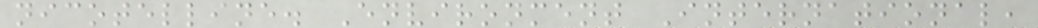nicotelline. Environment International,
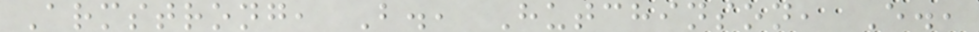Armstrong, B., Hutchinson, E.,
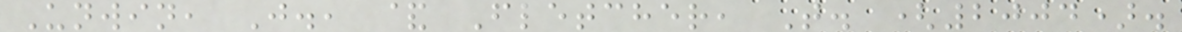Unwin, J., & Fletcher, T. (2004).
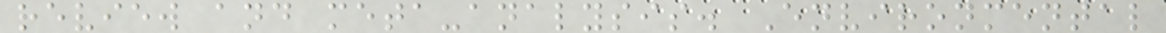review and meta-analysis. Environmental
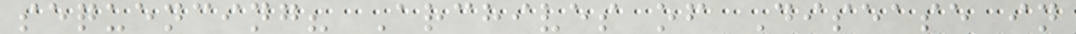sequencing? Archives of Disease in
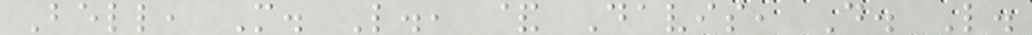Bell, M. L., & Davis, D. L.
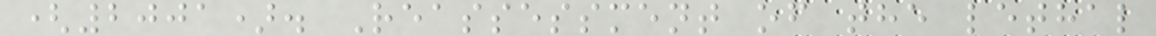(2001). Reassessment of the lethal
